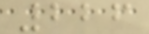226
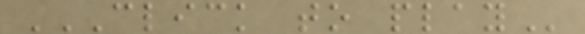CLICK TO PLAY
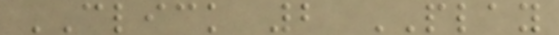CLICK 2 PLAY
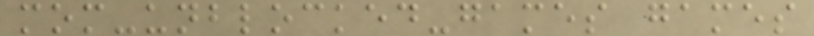mom-unblocked-games games
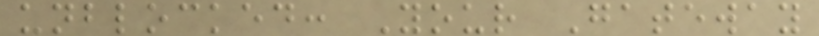unblocked: Your Gateway
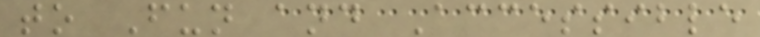to Fun and Accessible
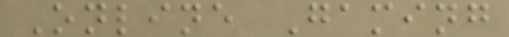Online Gaming
